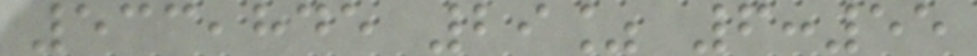533,845 29% 6:55
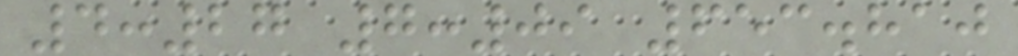4:27 7:09 653.810
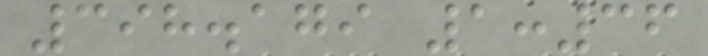398.179 1:36
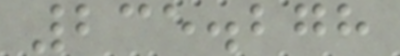235.278
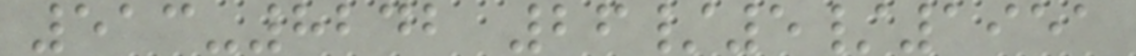513-8242 26/5/1951
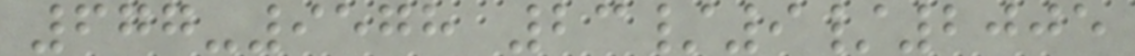677-9578 23/9/2005
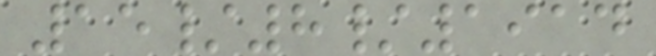15/8/1914
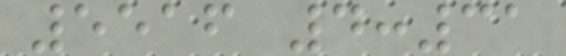5516 4:31
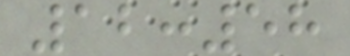12:58
